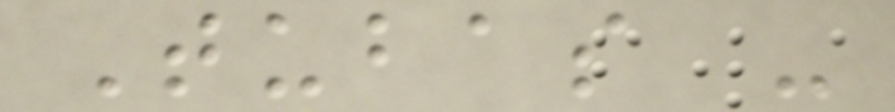Tubas -
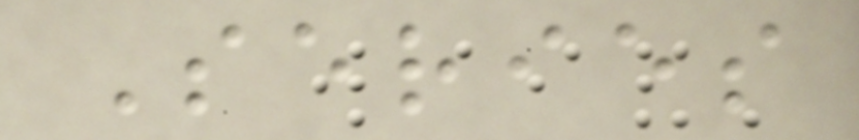Series
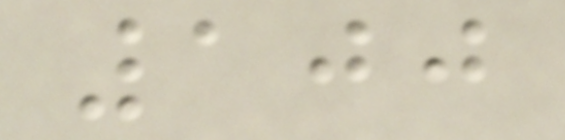100
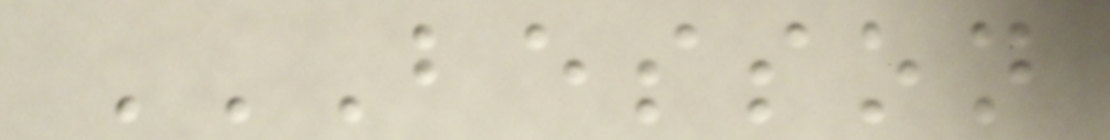BESSON
